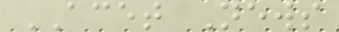ACET News
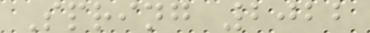Spring 2022
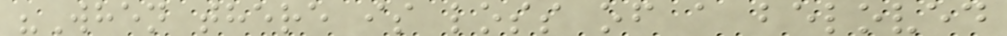"When there is loss of a beloved
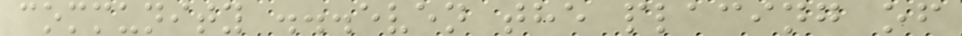community ...even the placing of
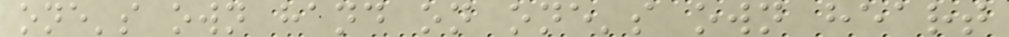one's own hand on one's own heart
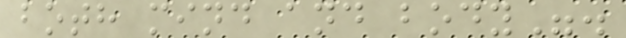both mind and body".
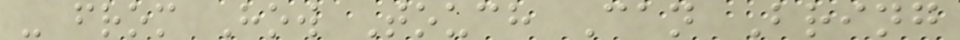- from How Touch Can Bring
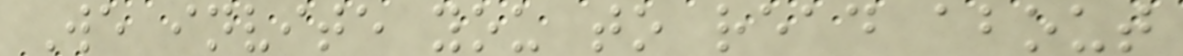We invite you to read about
